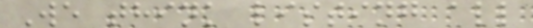We think listing all
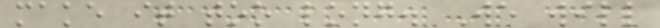make it too long. We will
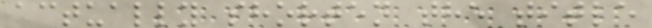actually shorten the title
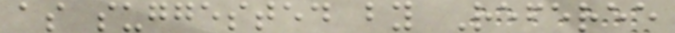as suggested by Referee
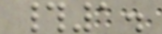#1.
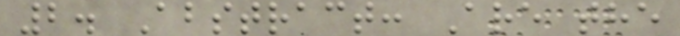2. Abstract: Are the
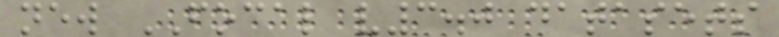new FOCAL v3.0 datasets
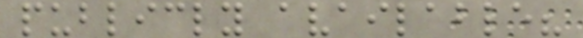publicly available?
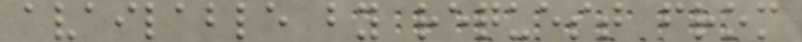available by request from
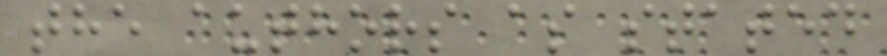the authors as stated
